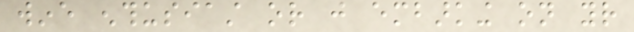wine enthusiast or just embarking on your
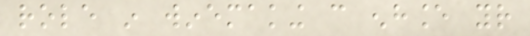role in winemaking can enhance your
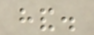hand.
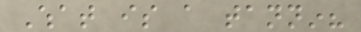What is a tannin?
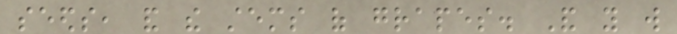seeds, and the stems of grapes. And you will
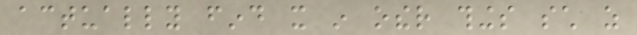actually find it in other things such as
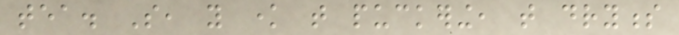tea. So, you know that puckering, that dryness
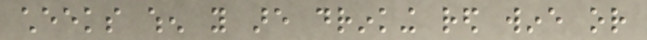cheeks when you are drinking red wine or
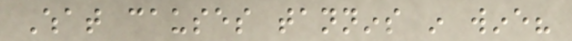What causes tannins in wine?
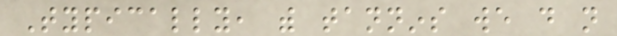Typically, with tannins we do not
